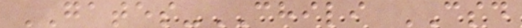GATES-CHILI CSD
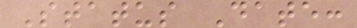Status Date:
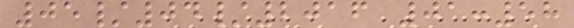05/04/2016 01:58
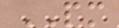PM
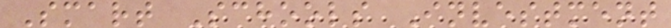Smart Schools Investment
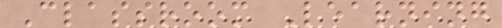Classroom Learning
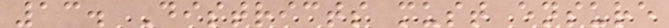13. Districts must ensure
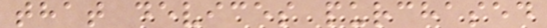that devices purchased
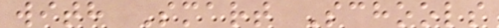with Smart Schools
